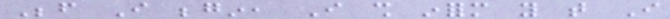Before I begin, I shall inform you that I
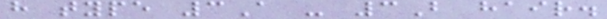have type 3A - 3B hair.
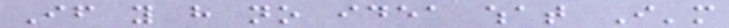If you have no idea what I'm
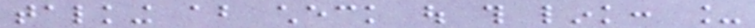talking about check out this link: _
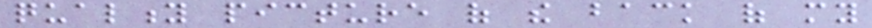quality picture of the back of my
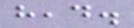head.
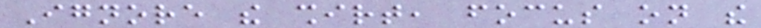Ignore the shirt, focus on the
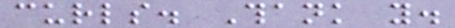curls. Thank you.
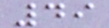49
